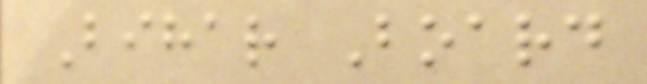Bihar Board
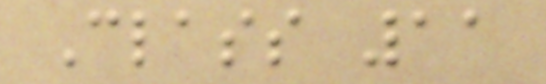Class 11
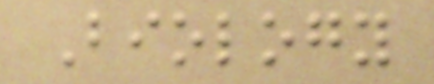Biology
